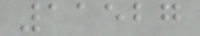11527
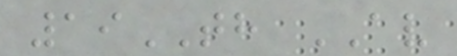19TH AV
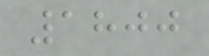1800
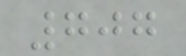707
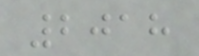2018
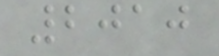2010
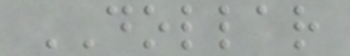DOLLAR
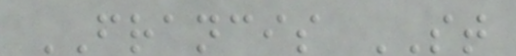FRANCIS ST
